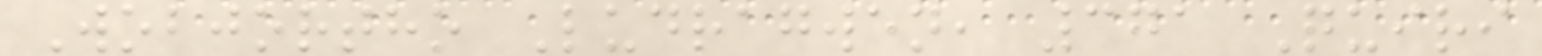Wobjortho Ludragwen, 371 Quiri
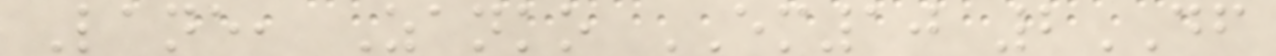Lane, Zanko EM10 2DF
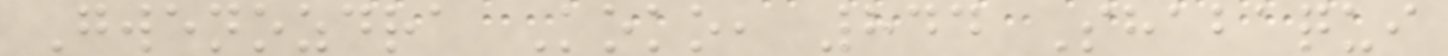Gwenozdra Koko, 844 Shabaqui
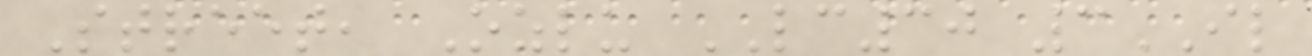Street, Ozlu LC30 3IL
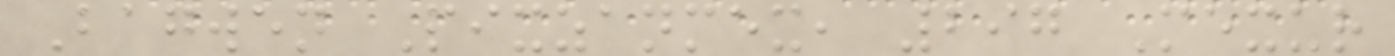Bagwen Pixzanmex, 297 Mexur
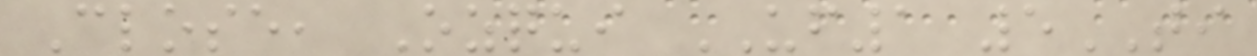Close, Ozqui UF1 5TI
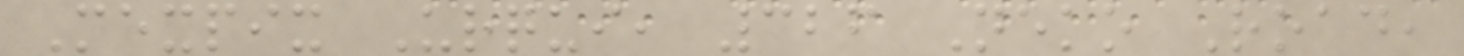Mexpix Urqui, 326 Neko Road,
